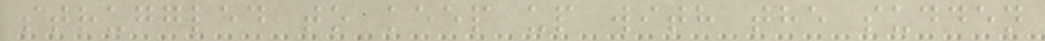struggled to keep up with the sudden
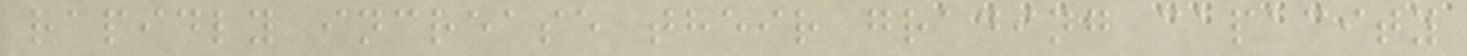rapidly increase their grading capacity
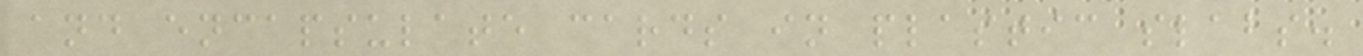and encapsulate cards in plastic slabs.
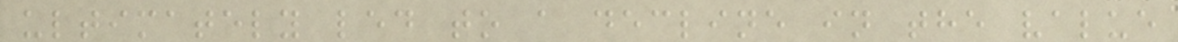ultimately led to a decline in the value
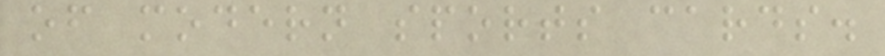of modern sports cards.
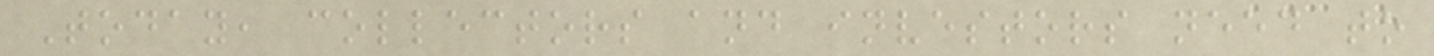Today, collectors and investors need to
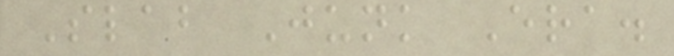Slab Junk Era.
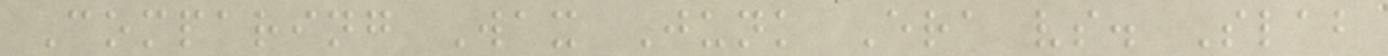Comparing Wax Junk Era vs. Slab
